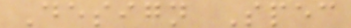Design Spec
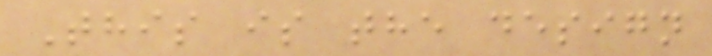This is the design
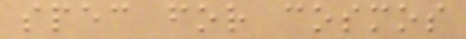spec for cosmos
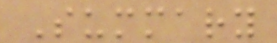Summary
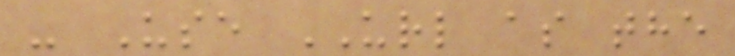- Use URL as the
